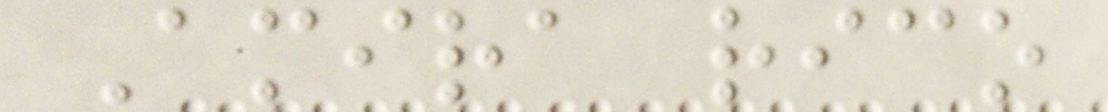Amira rico
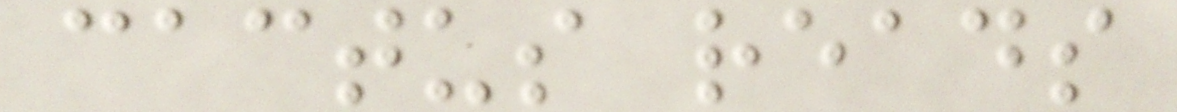cactus reads
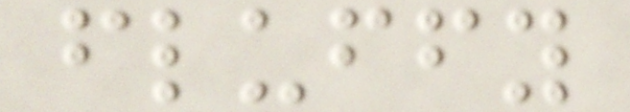fluffy
